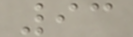93
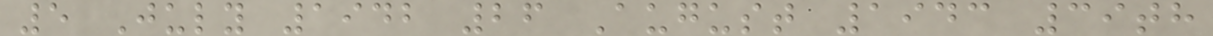5 July 1942 26 August 1943 39th
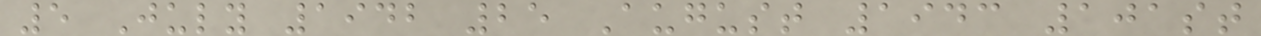5 July 1942 25 August 1943 101st
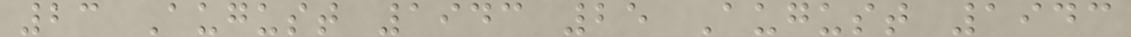23 August 1943 25 August 1943
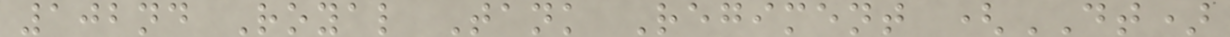102nd Royal Tank Regiment (DT)
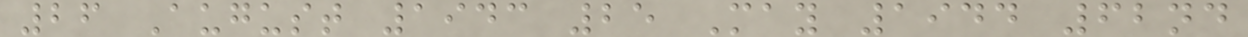26 August 1943 25 May 1944 62nd
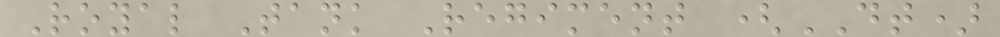Royal Tank Regiment (DT)
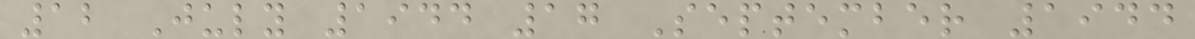12 July 1944 17 September 1944
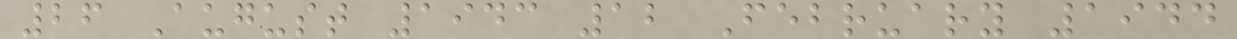26 August 1943 12 February 1944
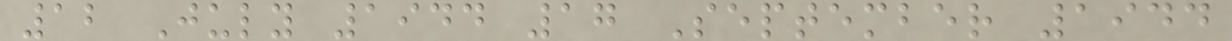12 July 1944 17 September 1944
